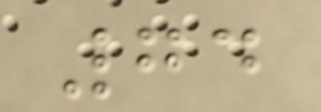74
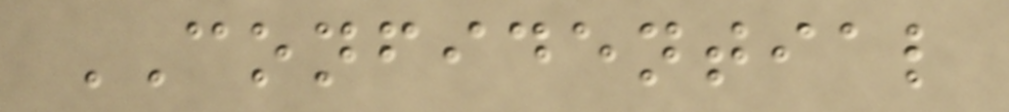CONFIDENTIAL
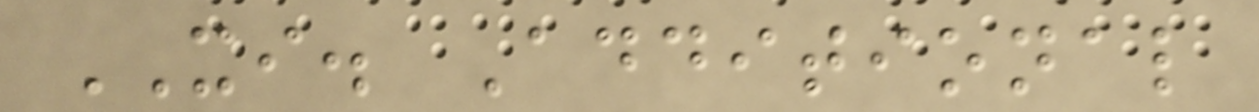XI. Additional
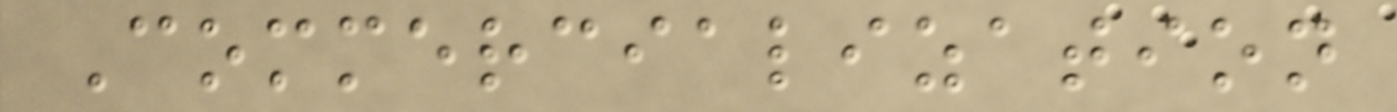Commercialization
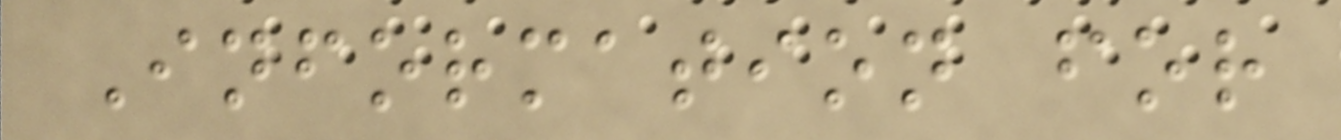Information for
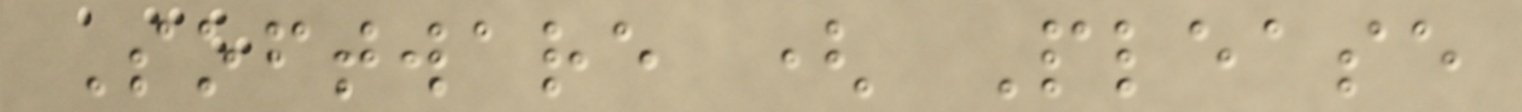Software ( Please
